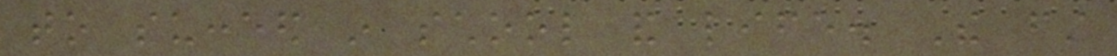to succeed in school and life. The first
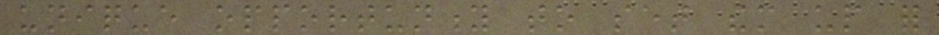unique opportunity to set them up for
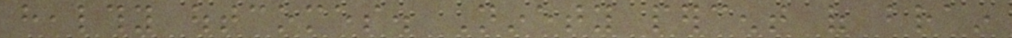healthy outcomes. Ninety percent of brain
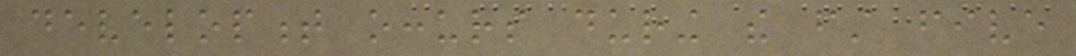development occurs during the first five
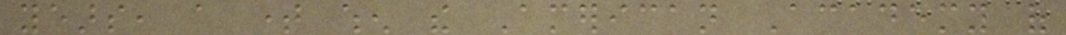years, a time when the American Academy of
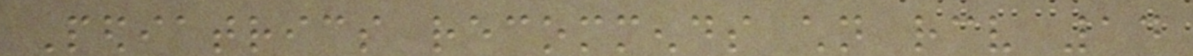Pediatrics recommends children receive 14
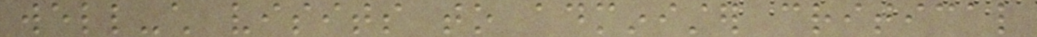well-child visits to administer critical
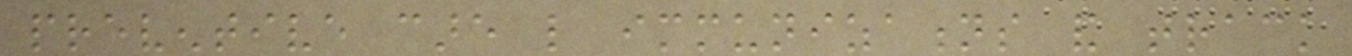preventive care like immunizations and track
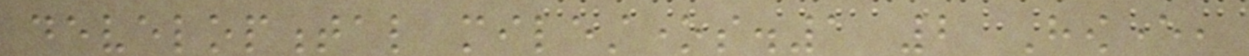developmental milestones.1 2 However,
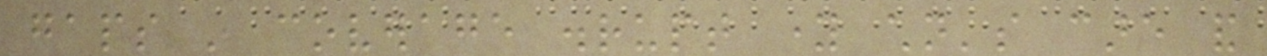gaps in coverage disrupt young children's care and
